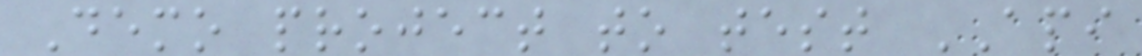Demo project to test API
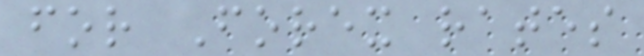for Forex rates
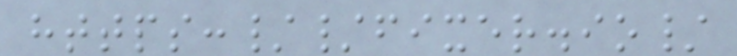https://fixer.io/
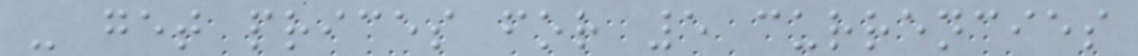- get prices for 5 currencies
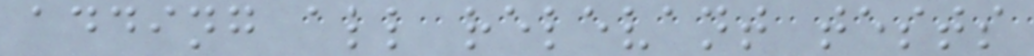adding all relevant tests
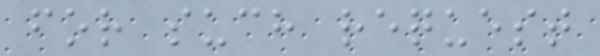for such request
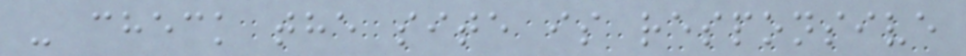- check the site is responsive
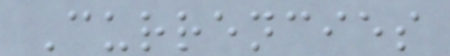Currencies
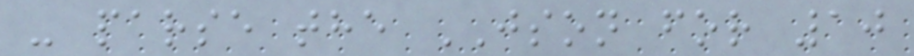- parse the JSON for 10
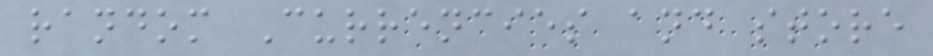random Currencies and store
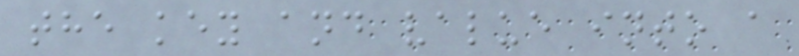the key and value into a
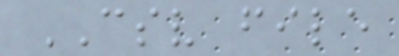CSV file
